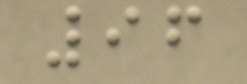96
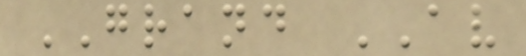GRAND AV
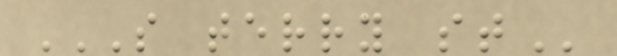S TERRY ST
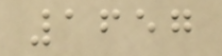1657
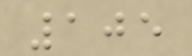105
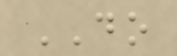DO
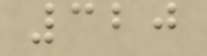320
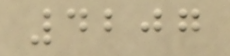4207
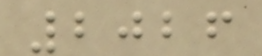2026
